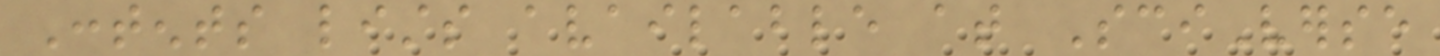Contents lists available at SciVerse
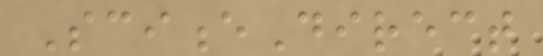ScienceDirect
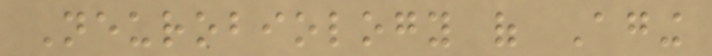Neurobiology of Aging
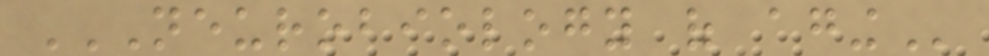NEUROBIOLOGY OF AGING
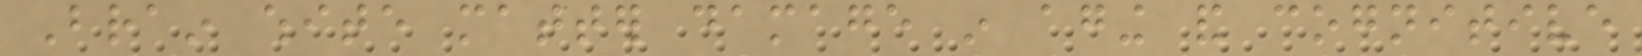Brain white matter damage in aging and cognitive
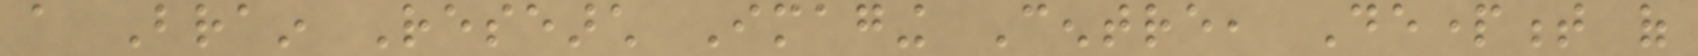a Brain Research Imaging Centre, Department of
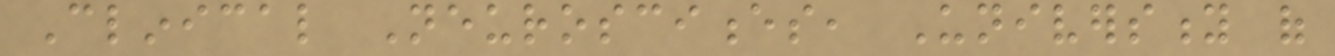Clinical Neurosciences, University of
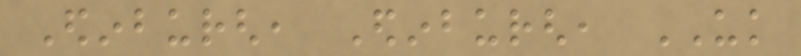Edinburgh, Edinburgh, UK
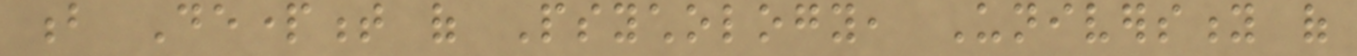b Department of Psychology, University of
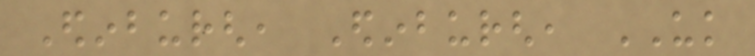Edinburgh, Edinburgh, UK
